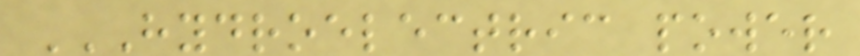HYDROELECTRIC POWER
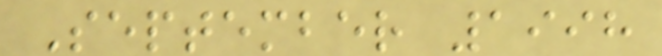September 1998
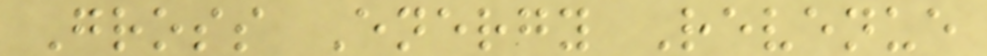Gross Energy Revenue
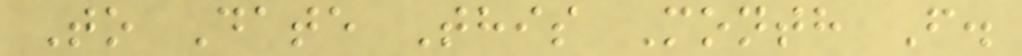To Date This Month F.
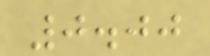0.00
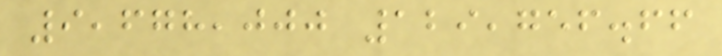9,678,000 129,756.66
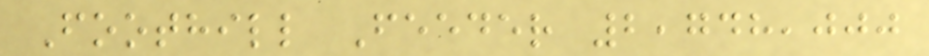Foothill Feeder 2,748,000
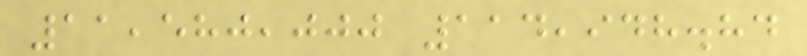11,580,000 114,948.84
